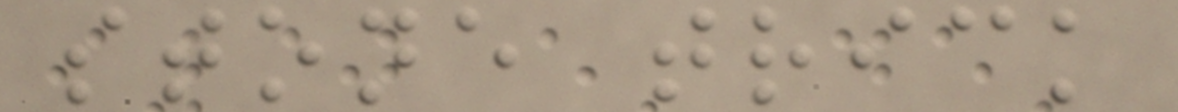stone trick
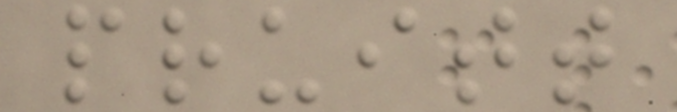pruitt
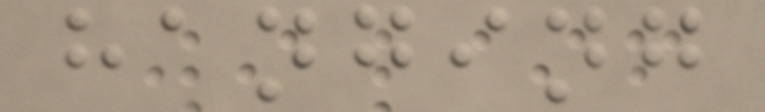hanging
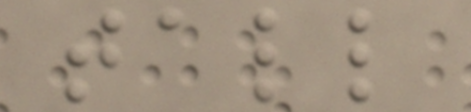tall
